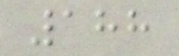188
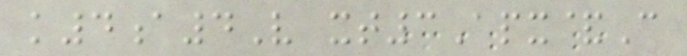k4a4V xt3Apx&C
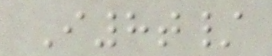I8t/
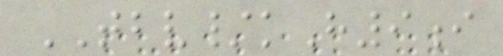TBV/kH9i
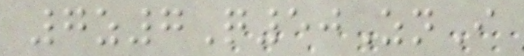7z7Q50ZnI
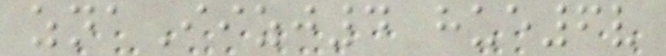znaIizj4 hue6v
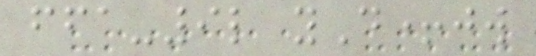ffa-9l yD+jw
